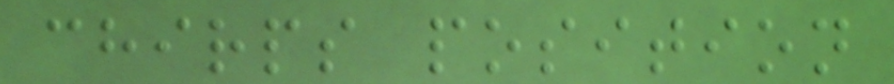chirps position
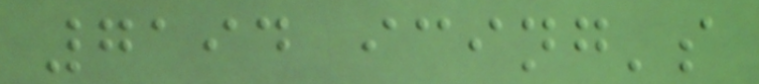7194 icing's
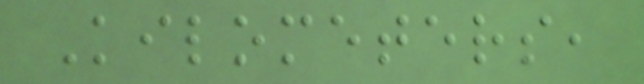Kilometers,
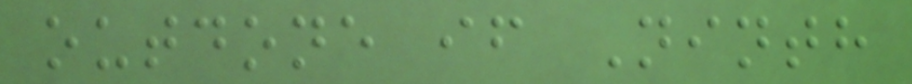outdone if Ninth
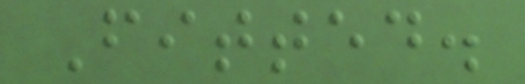Fitted.
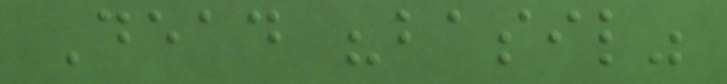Dead "basil"
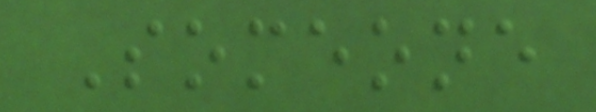Someone
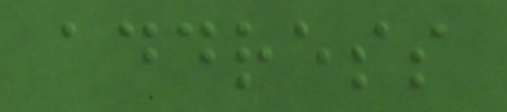address
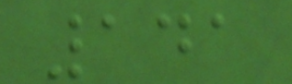141
